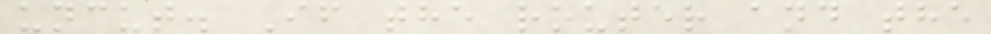uncut. If the router and the
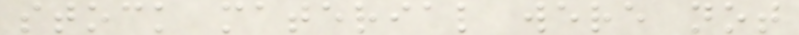stock material were not
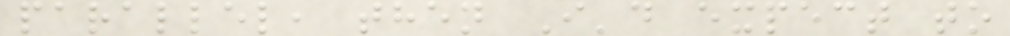parallel, then I'd expect to
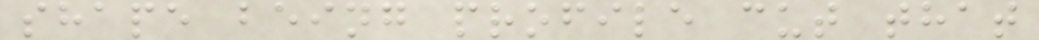shape being profile cut that
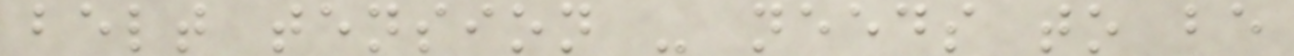belt tension - needs to be
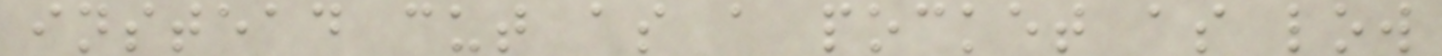instead cut as a pocket as low
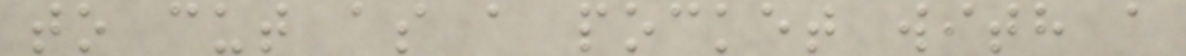to cut as a pocket with a
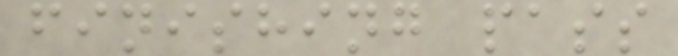finishing pass
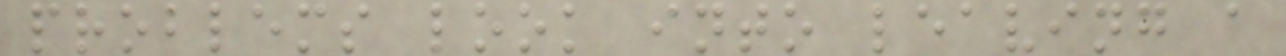problems look into leaving a
